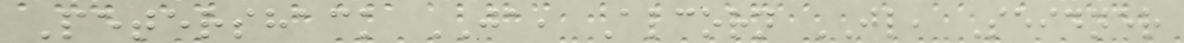Petershack JA, Alcorn JL, Seidner
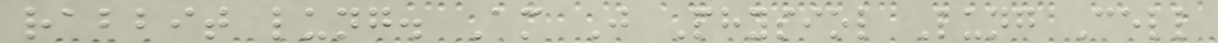rabbit lung. Am J Physiol Lung Cell
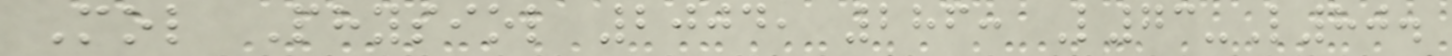Mol Physiol 2004, 286: L73-L80.
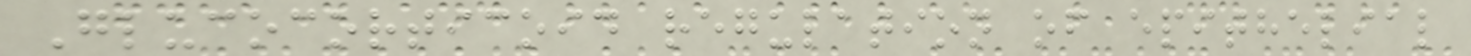Glucocorticoid regulation of epithelial
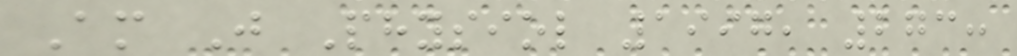Am J Physiol 1997, 273:
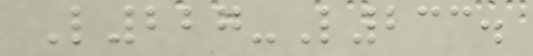L227-L233.
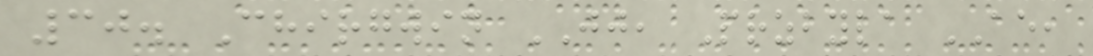30. Chirgwin JJ, Przbyla AE,
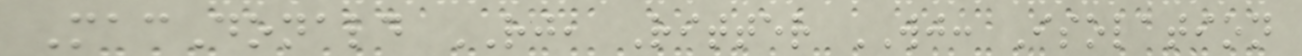MacDonald RJ, Ritter WJ: Isolation
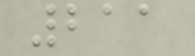211
